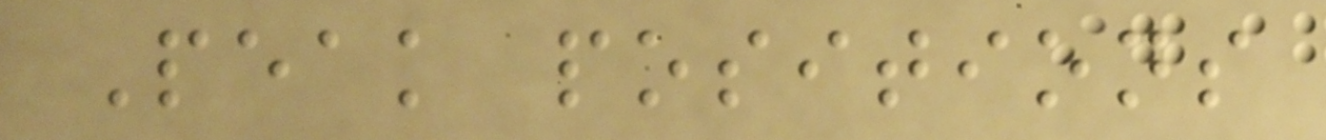Peak positions
